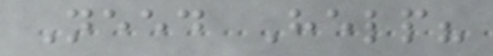Need Help?
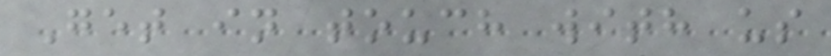Get in touch with us
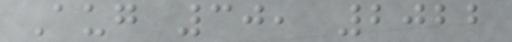Aug 30, 2022
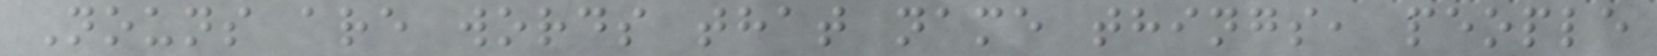Nouns are words that name things, people
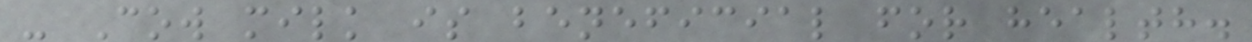- Cow milk is beneficial for health.
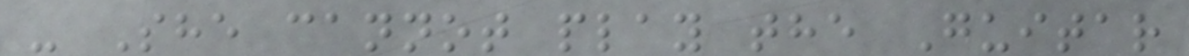- She cannot play the Guitar
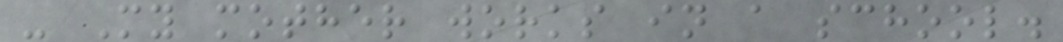- My mother works in a school.
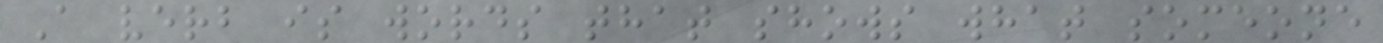A verb is words that shows what someone
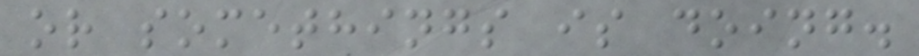or somethings is doing.
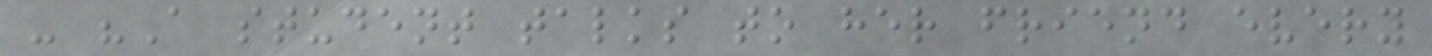- "A student talks to her friend every
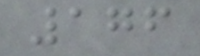176
